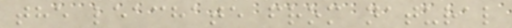the leachate from natural
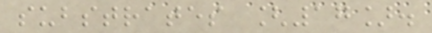substrates [17].
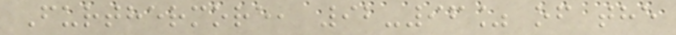Furthermore, 92-96% of the
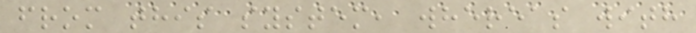from this system, whereas with
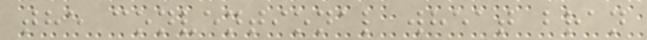the conventional wheat bran
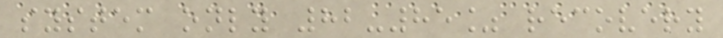system only 82-85% recovery
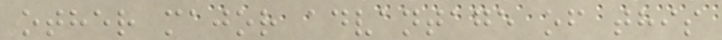other major advantage of this
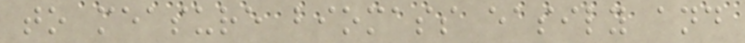to measure biomass easily and
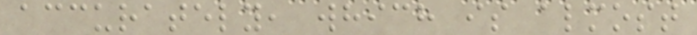accurately, which is almost
